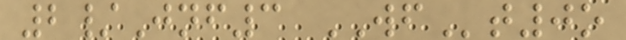2/Jnf3 WFt0o
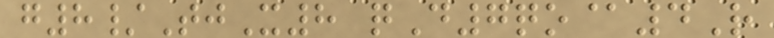g8/TjX8 qD7qo@4R
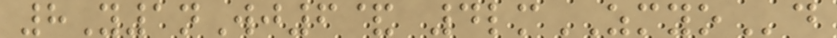8Y1nWj6& 4lmZMYOd
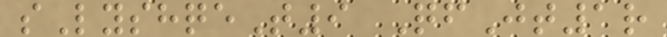sLyshqeT9 QfJt1r
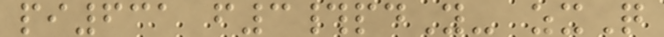pi631 f3#pdY- zxQ
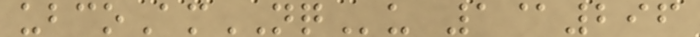ubcoAmNQu 1@296
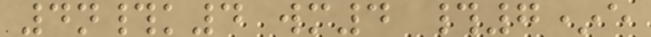4n#k4 wm4 #7*e
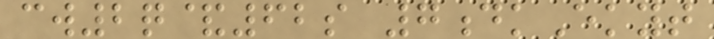cw2q&62s 7dkEkyt
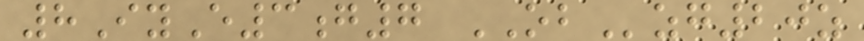8IyE3g7 OBzg20z
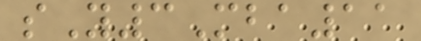sY3Mba11
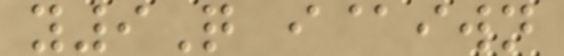y9Q i@iwn
